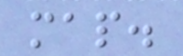map.
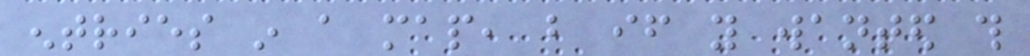entries in a map, but if you wanted this
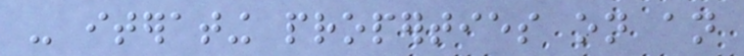- iterating properties on an
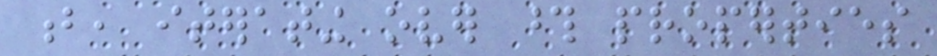b, iterating over those properties
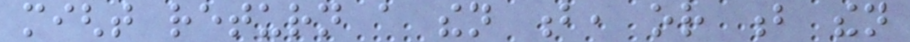might return a then b, or b then
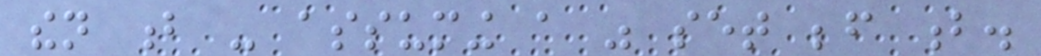then b - assuming a was set before b.
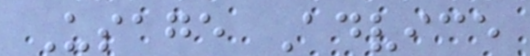Usage Advice
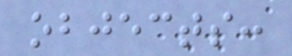objects:
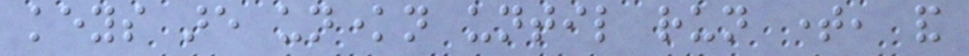keys are unknown until run time, and
